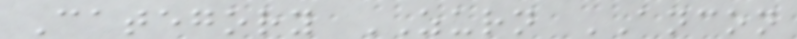Category ZURN ANCON
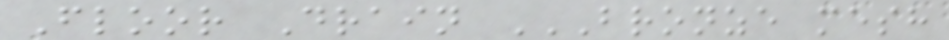Floor Drain BRONZE MESH
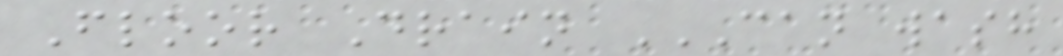Floor Drain CAN WASH
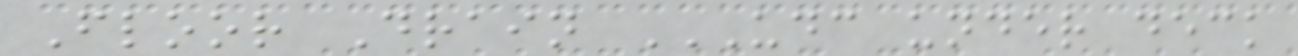Floor Drain UDC UNDER DECK
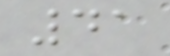41
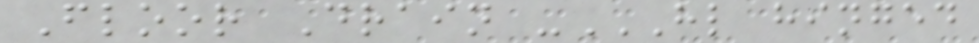Floor Drain -HL HINGED
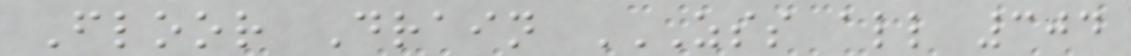Floor Drain ZSS ALL 304
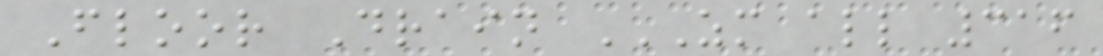Floor Drain ZM ALL 316
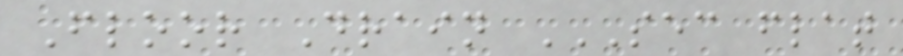Floor Drain SEC FLAT
